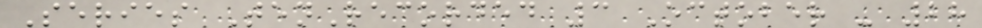Series TenRecorded 3 October - 28
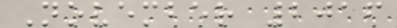November 2016
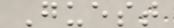Guest
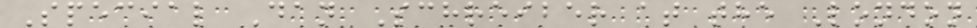Special Dan Schreiber at the London
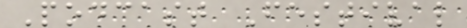Podcast Festival
